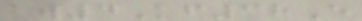aw4Kf38E
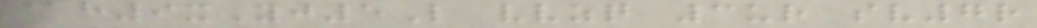@h9xYj5L vvzq 3ur sv7r
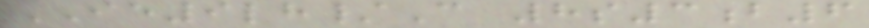IE9lh/C 8s3b6
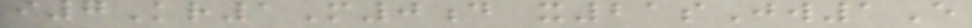i7Kr1M0d x21sJw1E
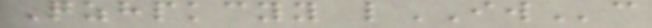Qzhpkcyy lIWc
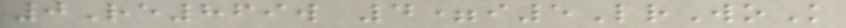0Re869w 4=i5LrWoK
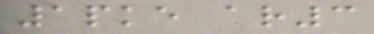1pke ar3
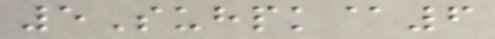5Suhpk@6
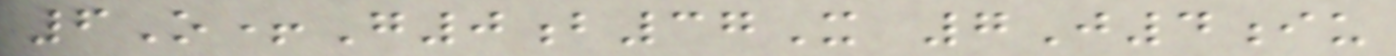6O+G0b37X 7J4iu
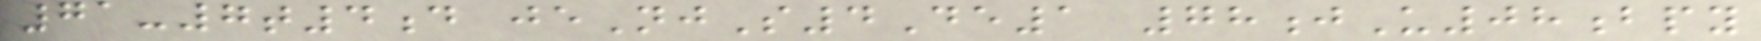71-7t4d jeNjS4De1 78jU08bpy
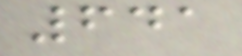641
